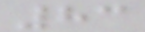83
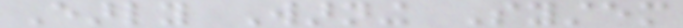Early Warning System
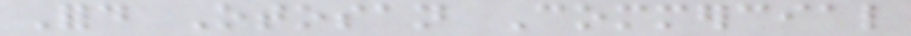Ford Otosan Commercial
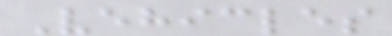Vehicles
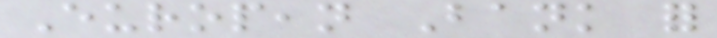European Bank for
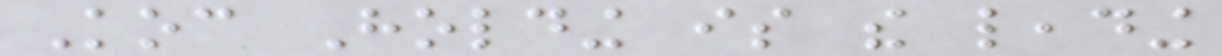Koc Holding is the leading
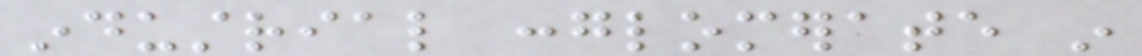industrial conglomerate in
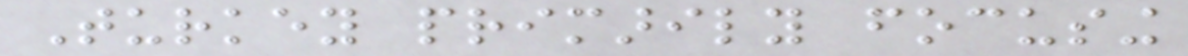Turkey primarily focusing
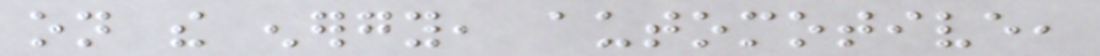on the energy, automotive,
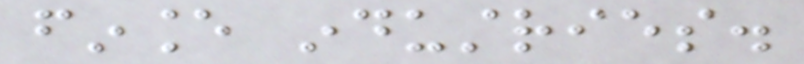finance industries.
